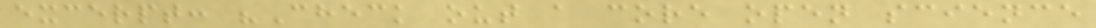excerpt: "Check out a core open science
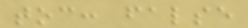toc: false
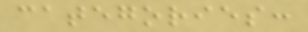categories:
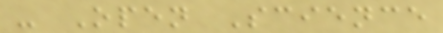- Open Science
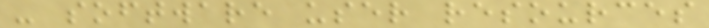- software user resources
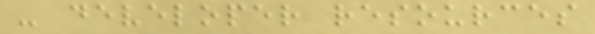- developer resources
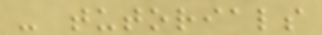- tutorials
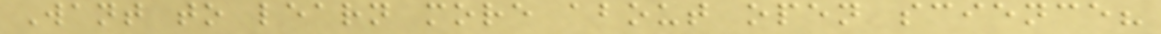Want to learn more about open science?
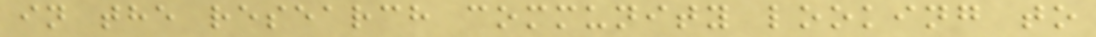in the research community looking to
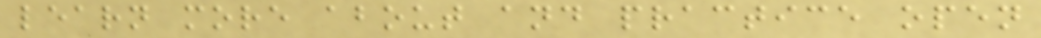learn more about and practice open
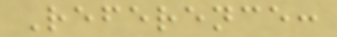Reference:
